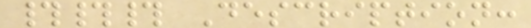### Description:
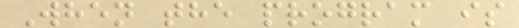When the program is
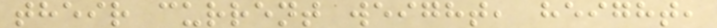their current weight, height,
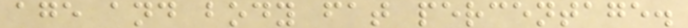age and body fat percentage.
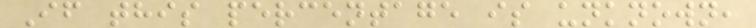If this percentage is unknown,
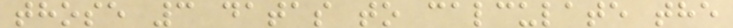those 3 datas to calculate the
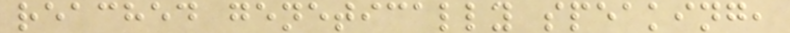reached genetically speaking,
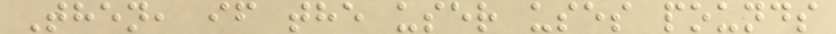Then, if the user uses pounds
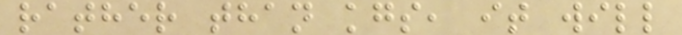rather than kgs, it will
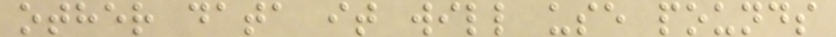other data it will use pounds
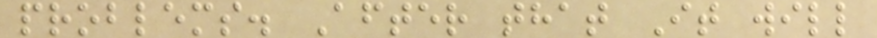problems. After that It will
